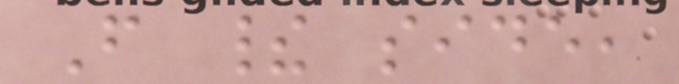From their side,
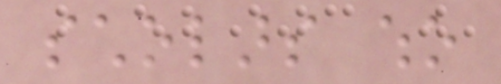scholars who
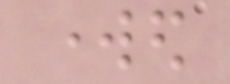worked
